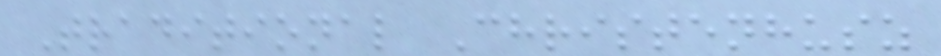Traditional Christenhusz
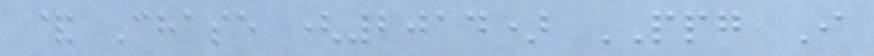& Chase (2014) PPG I
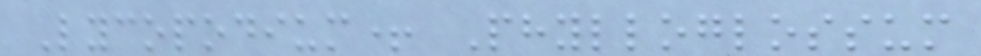Lycopodium+ Phylloglossum
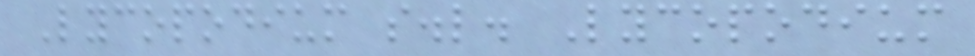Lycopodium s.l. Lycopodium
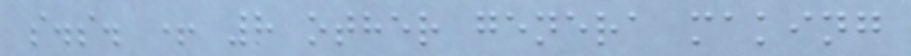s.s. + 8 other genera making
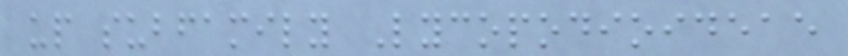up subfamily Lycopodioideae
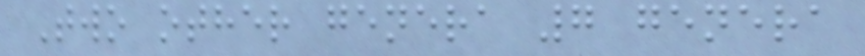Two other genera 7 genera
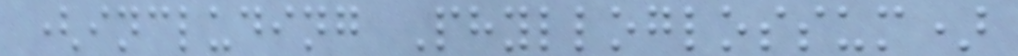(including Phylloglossum)
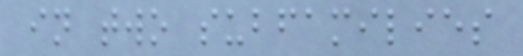in two subfamilies
